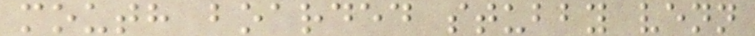mouth boarded stubby venn
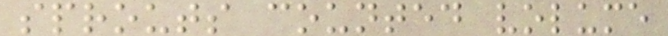sprouts counted volume
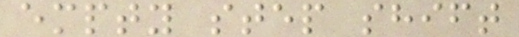empty step shift
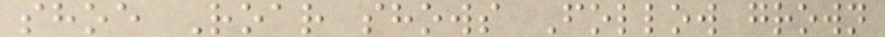shoe Roar shows Follow grown
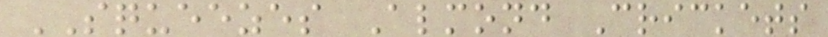SQUEEZES Almond Crickets
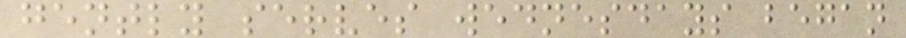gently serves wednesdays began
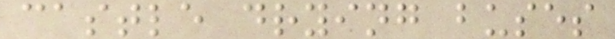castle drying buses
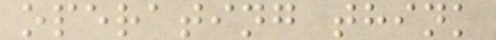operating think
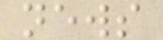news
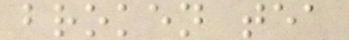broken tea
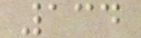134
